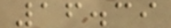16.39
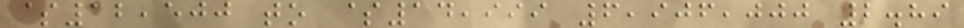$12,500 to $14,999 6,906,000 2.89
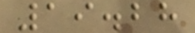19.28
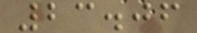23.06
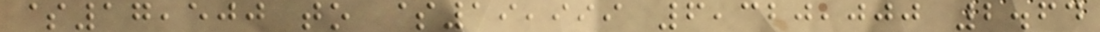$17,500 to $19,999 6,320,000 2.64
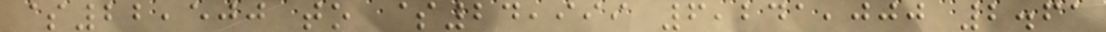$22,500 to $24,999 6,241,000 2.61
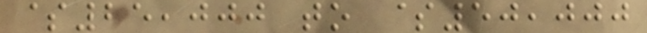$25,000 to $50,000
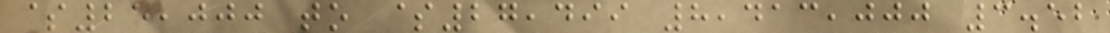$25,000 to $27,499 8,413,000 3.52
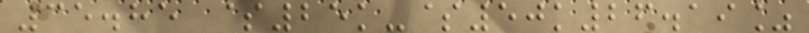35.85 $25k-$50k26.19%
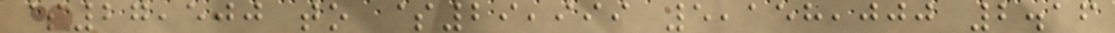$27,500 to $29,999 5,158,000 2.16
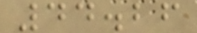44.26
